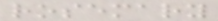rosemary
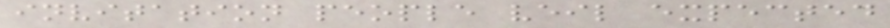invitation people veil expected
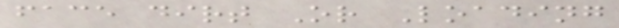face dirt Or Loading
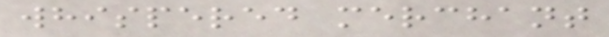whispered merchant
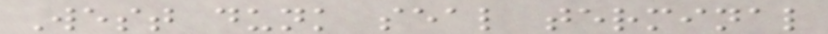West dunk seal terminal
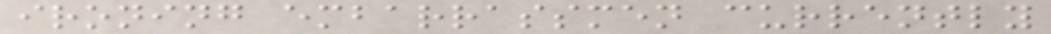ironing embarrassmen currently
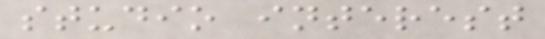studio interest
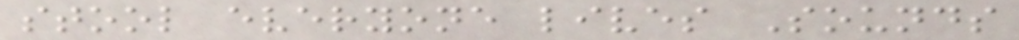stool everyone lives Sounds
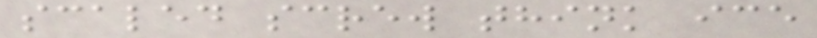scaled screw think ice
